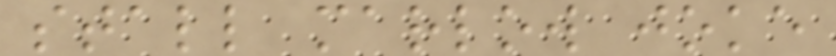stall marlow joke
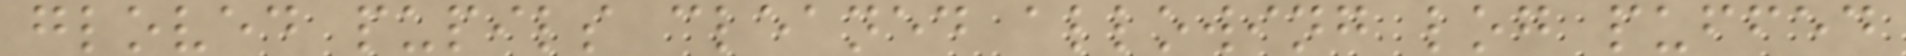gloved pupils cleaned allowing log puffed
